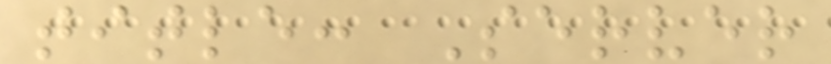title: Server
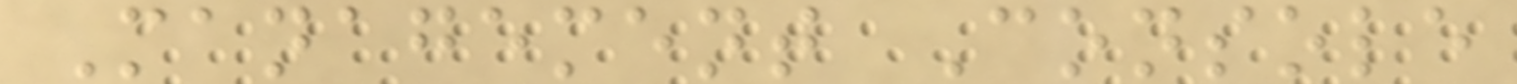Management Console
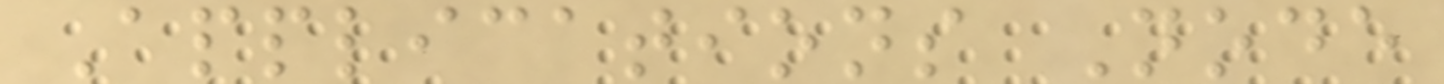Applications Node
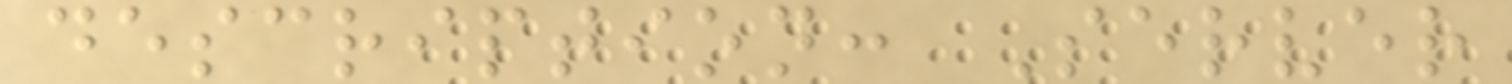description: Server
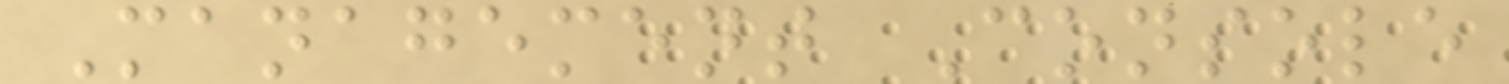Management Console
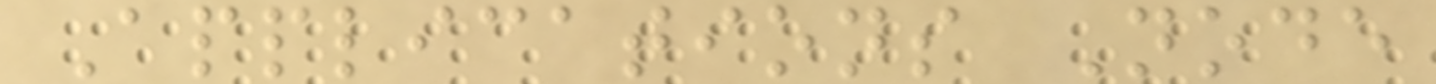Applications Node
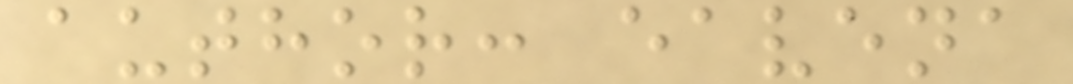author: eavena
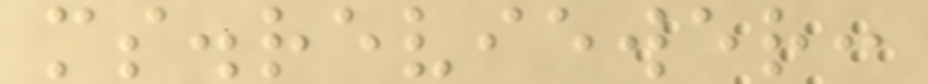ms.reviewer:
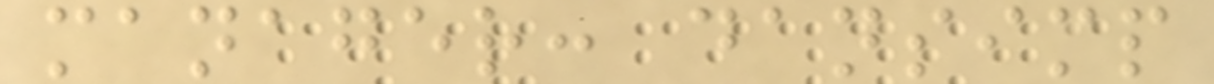manager: dansimp
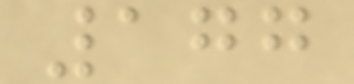177
